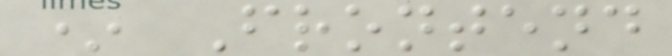* Frontend
